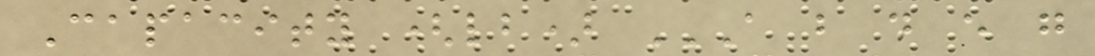Capacity (lb) A B D E G
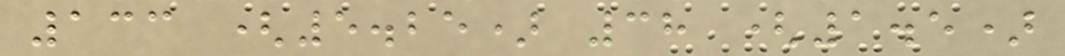133 (5.25) 38 (1.5)
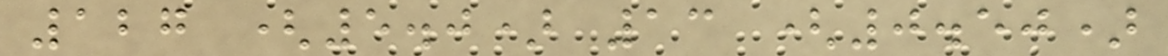127 (5.0) 13 (0.50)
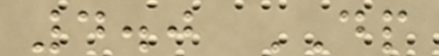4.0 DP
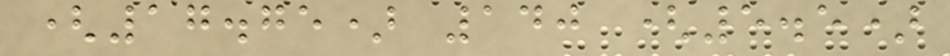(17.75) 140 (5.5)
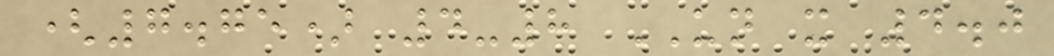(7.75) 4-8 UN x 4.0
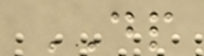DP
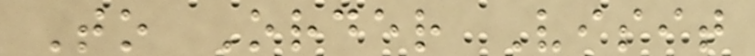To Order Visit
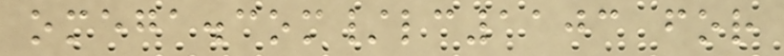omega.com/lc1103 for
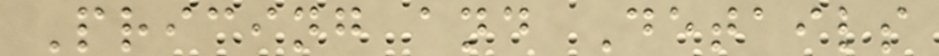Pricing and Details
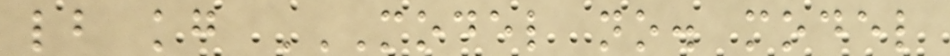lb kg MODEL NO. MODEL
